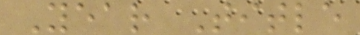Year Title
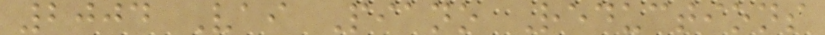2004 Vai Piano Reductions
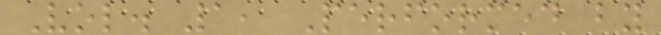Vol. 1, Performed by
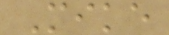Mike
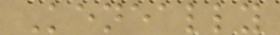Keneally
